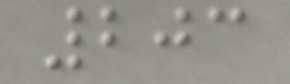203
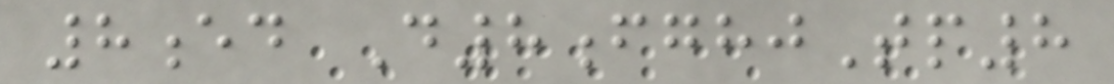8ed D8fghjTp8
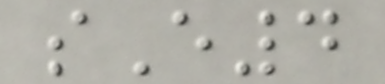sE4
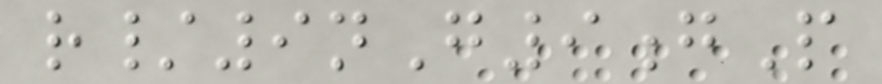r/9nG9gP
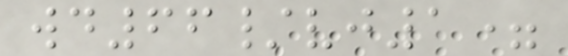wd66/vj1=
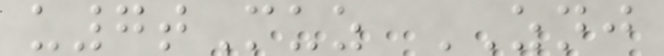u7tMuz ZNJ
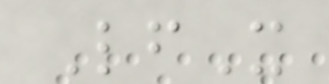LfX
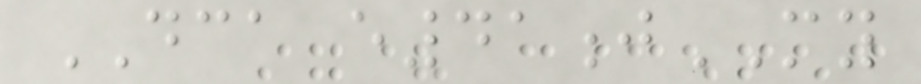DCA e41jMY
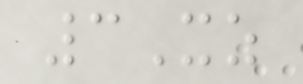3Xz
